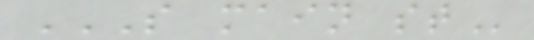S MAIN ST
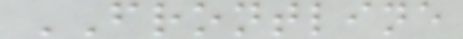FRONTLINE
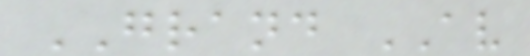GRAND AV
